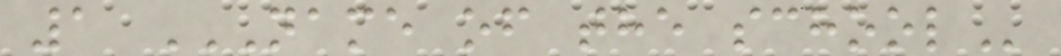1 NAME OF THE SCHOOL
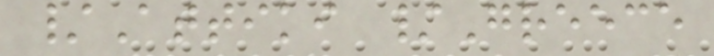/Attiki /Greece
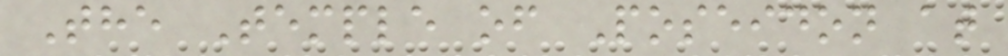The Temple of Poseidon at
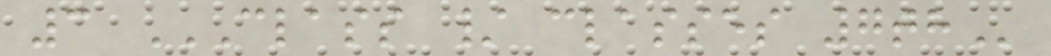3 CLASS / CLASSES 7TH
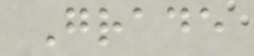Grade
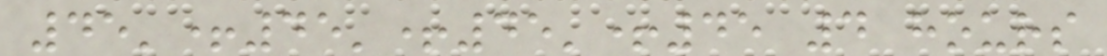45'+45'+45'+45 4 hours
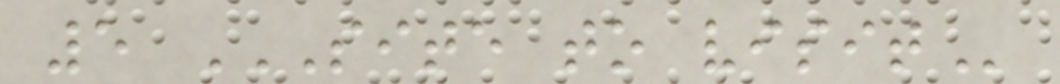5 SITE TO VISIT
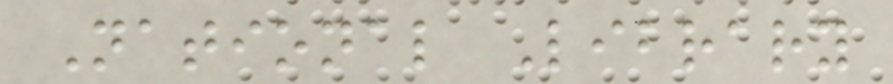National Library
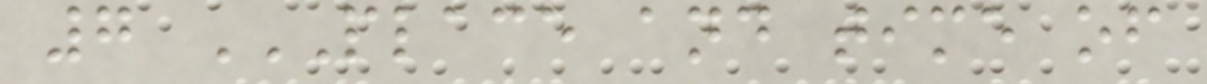7 PLACE AND TIME OF
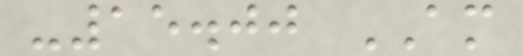-15.00 AM
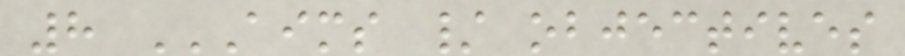8 AIMS / OBJECTIVES
